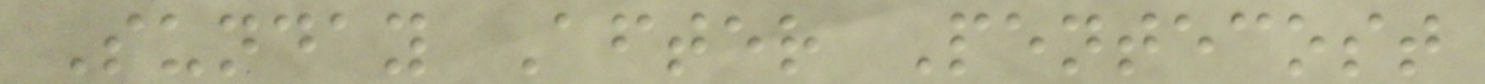Sunday After Pentecost
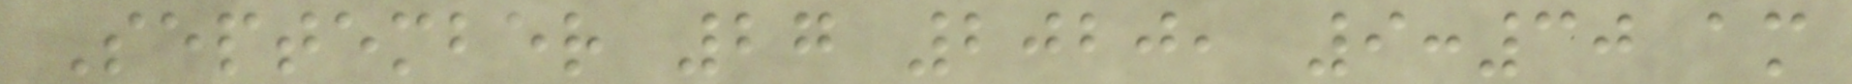September 27 2020, 9:30 am
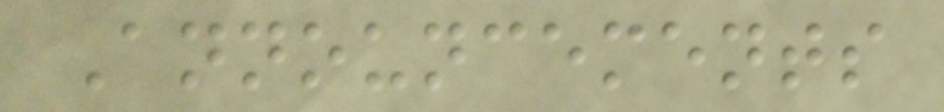Announcements
